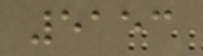5153
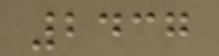2437
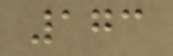173
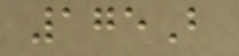175B
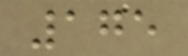175
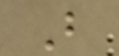B
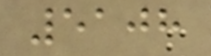5108
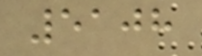5108
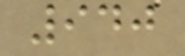940
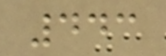443
